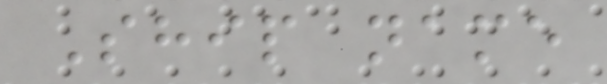Ship name
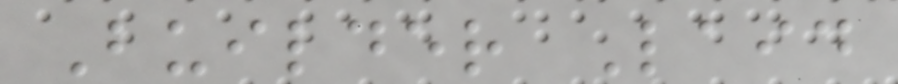Builder Laid
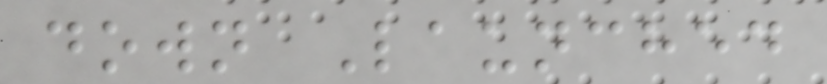down Launched
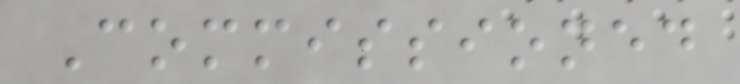Commissioned
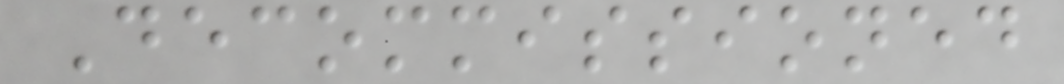Decommissioned
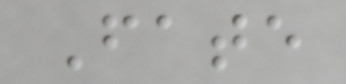Fate
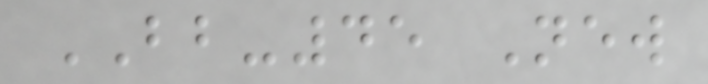BB-45 New
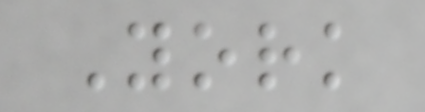York
